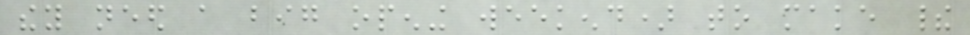they need a big opening weekend) to make their
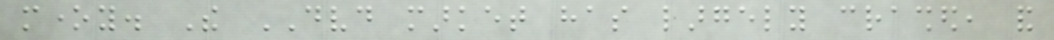money. The DVD market has largely crashed, and
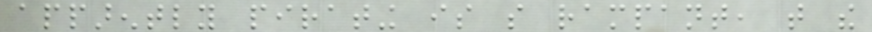apparently pirating is so rampant, that the
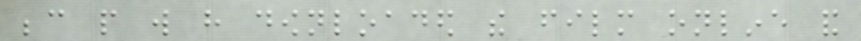because people will have downloaded the film online and
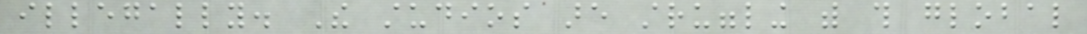illegally. The studios are struggling with this global
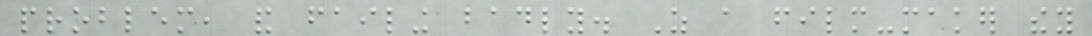problem, and failing badly. As a film-maker they
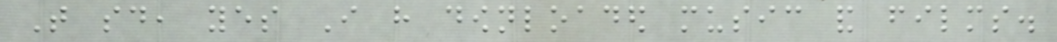That said, yes I have downloaded music and films.
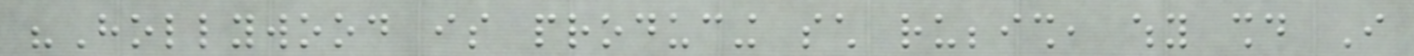"Hollywood is producing such rubbish, why should I
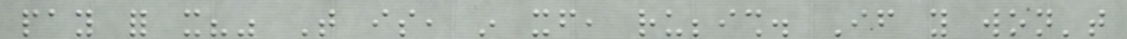pay for it?" That is, in itself, rubbish. If you won't
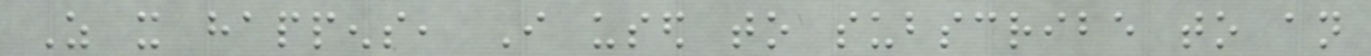As it happens, I used to subscribe to an
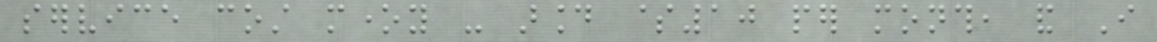service cost money - around $10 per month, and I
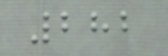282
